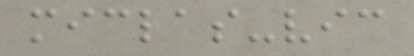miclas-vic
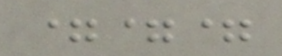===
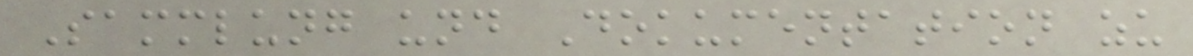Sammlung und Dokumentation zu
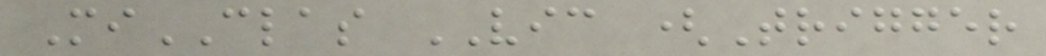MiCLAS VIC (Trigger
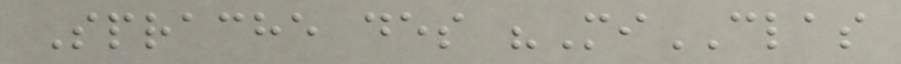Sprache des "MiCLAS
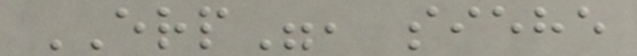ERP", siehe
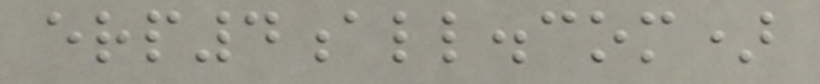erp4all.com)
